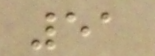51
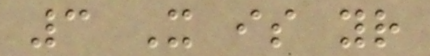3 It is your
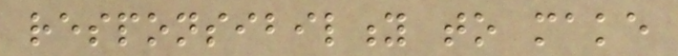responsibility to make
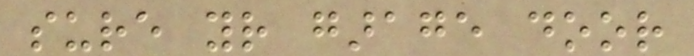sure your garage door
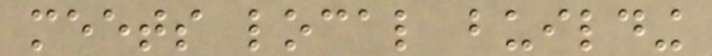meets local building
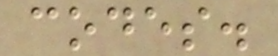codes.
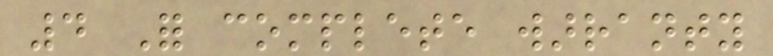4 For complete warranty
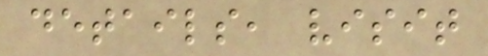details, visit
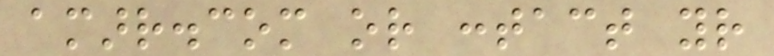amarr.com or contact your
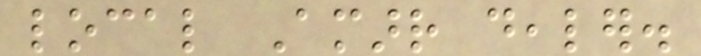local Amarr dealer.
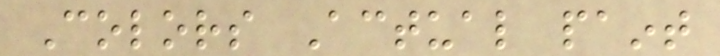Colors Actual paint
